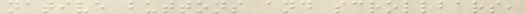native buttons and scrollbars,
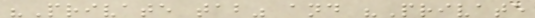"Private tab" and "Private
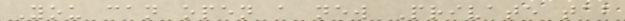You can open a new Private tab
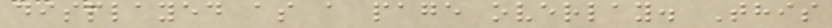displayed as a page overlay. This
